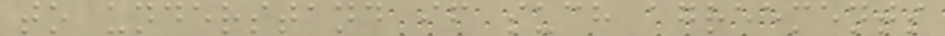to understand if such agreements
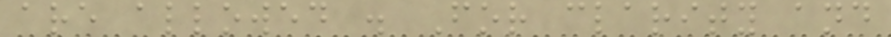are allowed . For clarity and
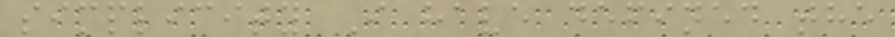simplicity I have defined the
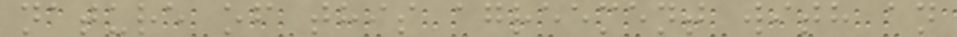nature of this agreement with an
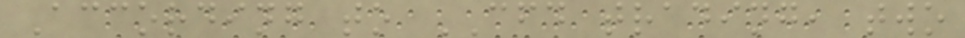According to CFD trading, two
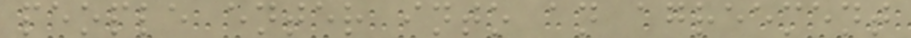people enter into an agreement
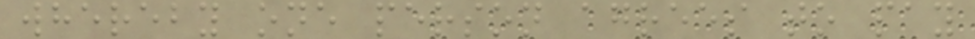whereby one person agrees to pay
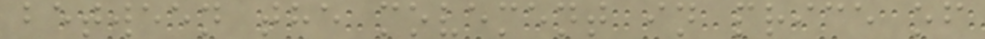between the movement in price of
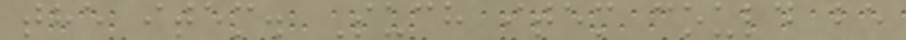the item. Such item could be
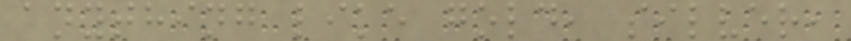anything like gold, silver,
